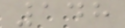148
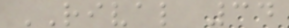RIVAL 34
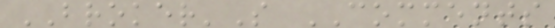BROKER'S COMMENTS
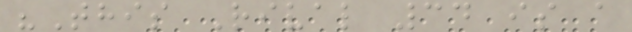"This Rival 34 is a
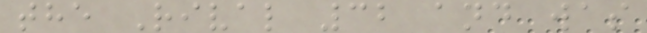the Rival 32 and was
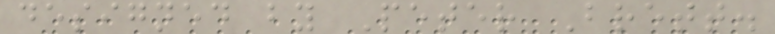designed by Peter Brett.
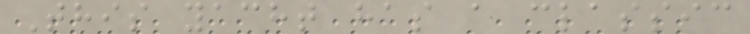This yacht has a classic
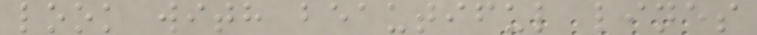look with beautiful lines
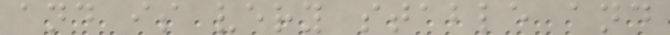and is very stable and
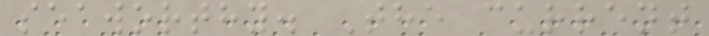seaworthy. The current
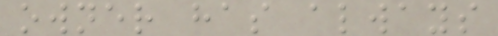owner has always
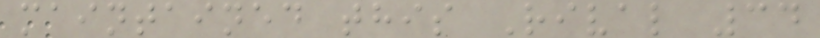maintained this Rival 34
